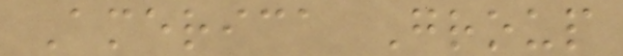America Group
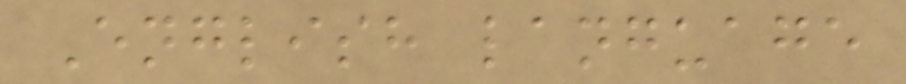English language
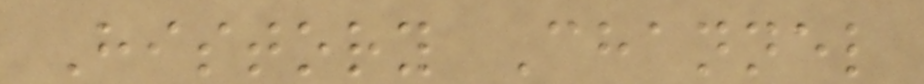History Channel
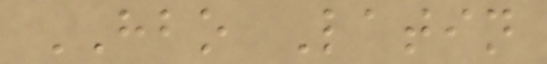HBO Latin
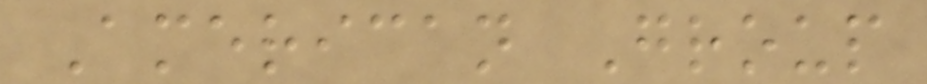American Group
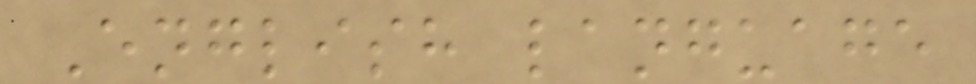English language
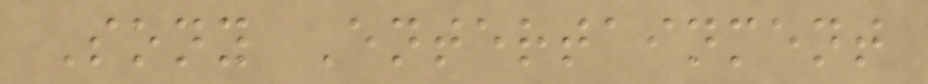Sony Entertainment
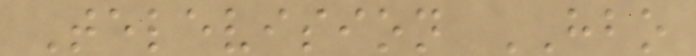Television HBO
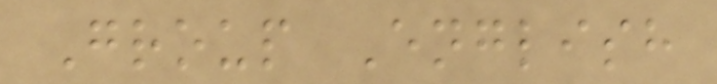Group English
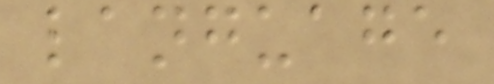language
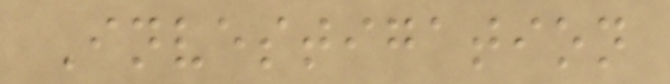Investigation
